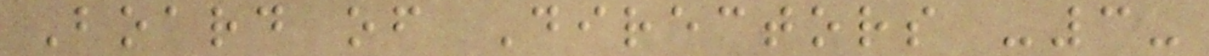Board of Directors -3-
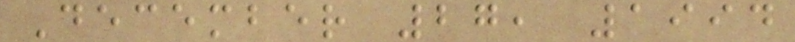December 27, 1994
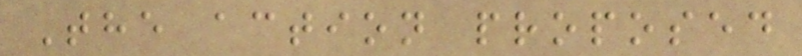The action proposed
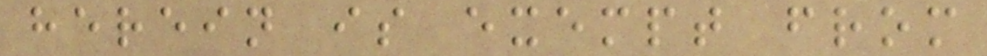herein is exempt from
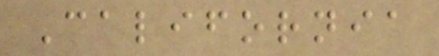California
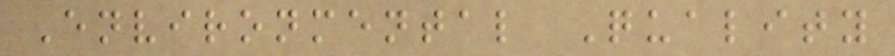Environmental Quality
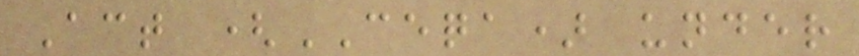Act (CEQA) under
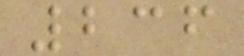236
